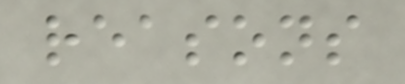reasons
